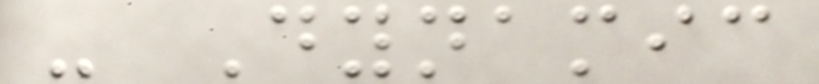- Dynamic
